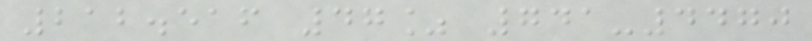212.516 47% 741-4470
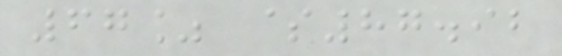67% $87.92
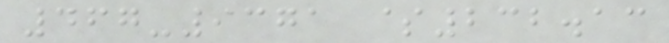467-9371 $232.13
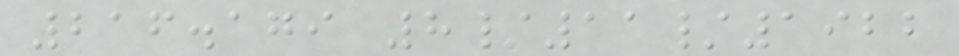216.179 8/11/1922
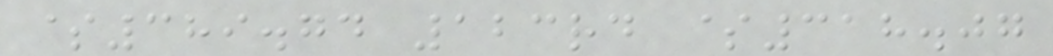$389.74 123rd $318.07
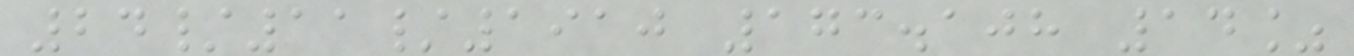24/11/1910 173.108 14%
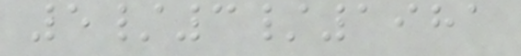5/3/1981
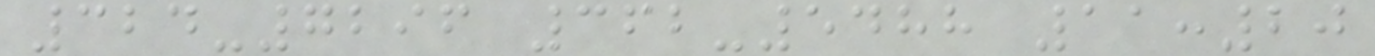324-7296 362-5488 11:20
